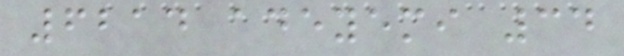6214 adeyemi 34
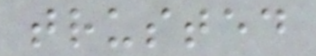trusted
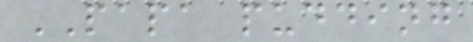PAPA pudding
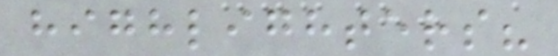highlighters?
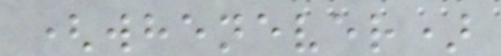(whenever)
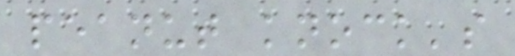peanut knock's
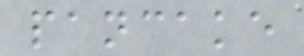pancake
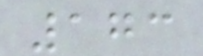173
